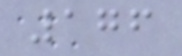176
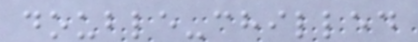double-chilled
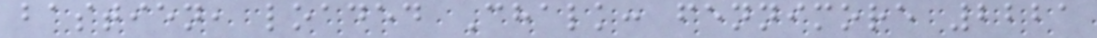bastien, loaded Chalk: fennimore 2221
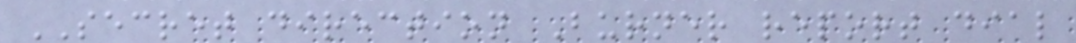SECRET direction Burner report dial
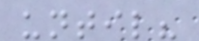until?
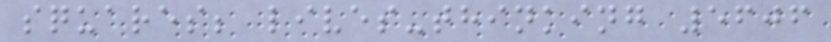squares; lives-thinking 5606
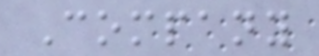Company
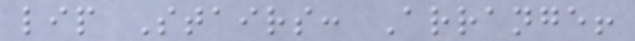lip Stairs: Arrange!
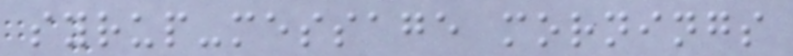syrup-message mornings
